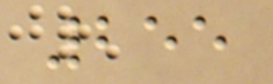255
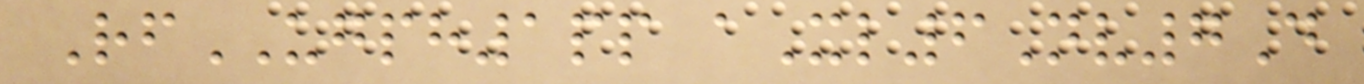RfUGPH1pp aXl6Nv7D
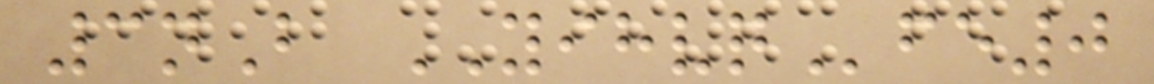3nB YIHVQfe0
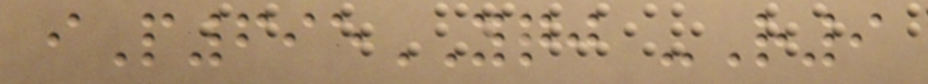iP695YQJ -R9
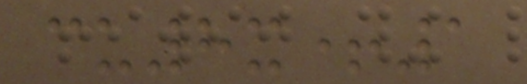cu8x+1
